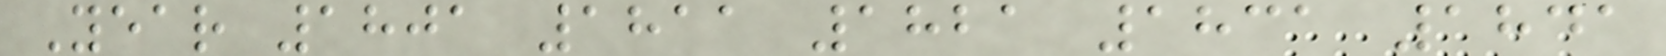Year 1801 1811 1821 1831 1841
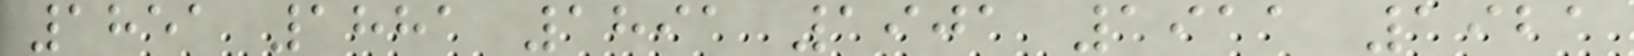1851 1881 1891 1901 1911 1921
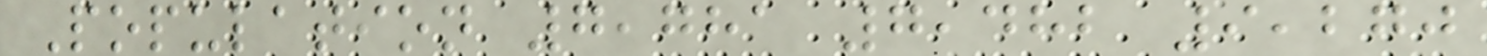Population 7,781 7,482 9,270
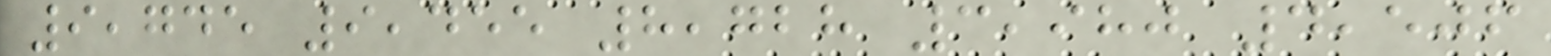9,745 9,455 8,728 3,980 4,506
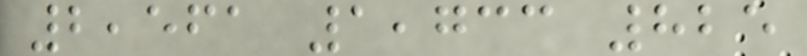2,561 1,733 825
